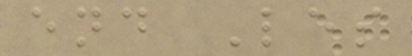end Les
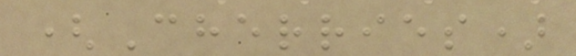(Cherries)
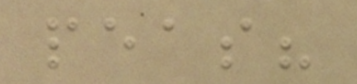peas?
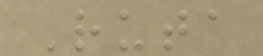Ruta
